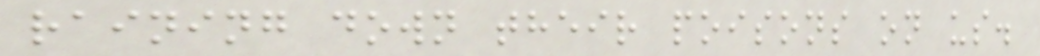raining down their poisons on us.
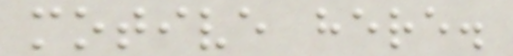motive here.
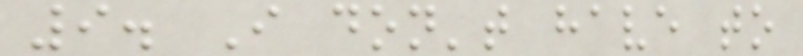9. I don't have to
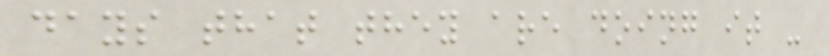days that they are doing it -
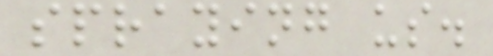spraying us.
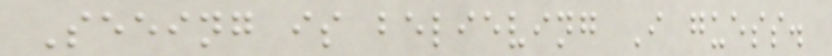Seeing is believing I guess.
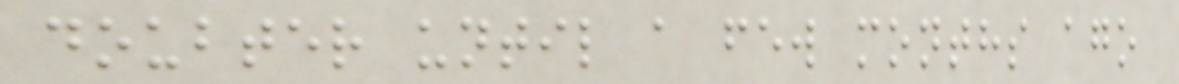doubter until a few months ago
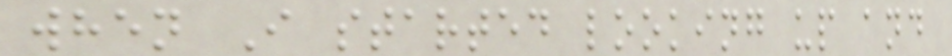when I started looking up and
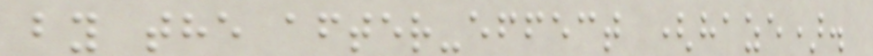by the after-effect (haze).
